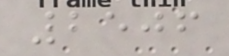2506
